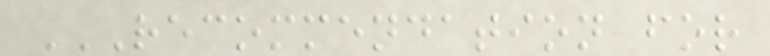RECOMMENDATION FOR
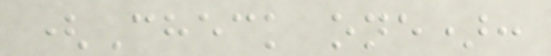(Check one):
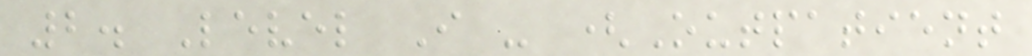2. Level I - (Outpatient
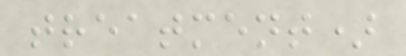treatment)
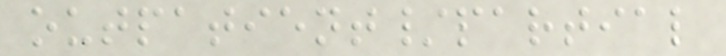outpatient/partial
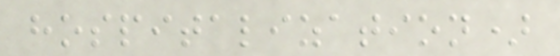hospitalization)
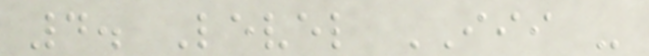4. Level III -
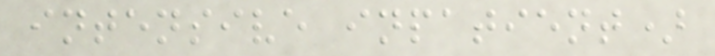intensive inpatient)
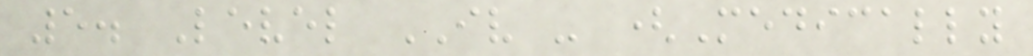5. Level IV - (Medically
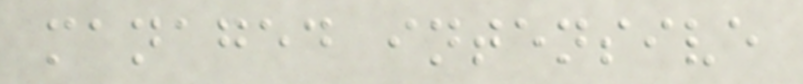managed intensive
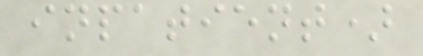inpatient)
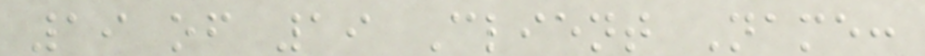19 of 19 Client Name:
